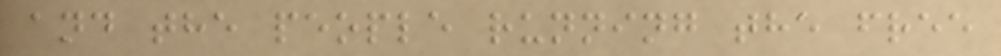and the people running the free
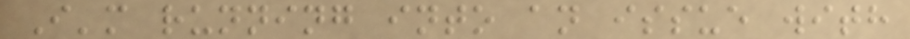I'm running into an issue with
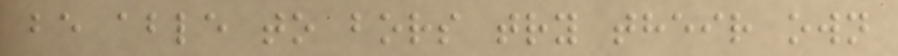be able to bors try their own
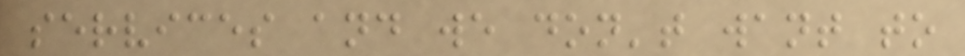services and we don't want to
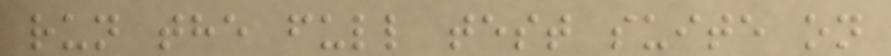run the full test suite on
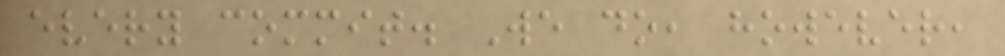every commit. We do, however,
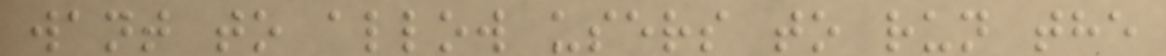want to allow users to run the
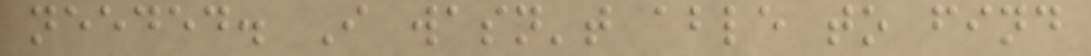needed. I wasn't able to find
